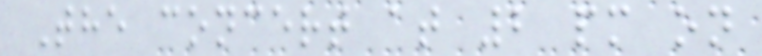The concert at 2 pm on
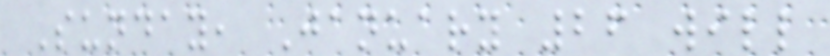Sunday, January 26 will
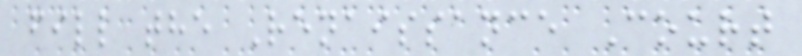fill the Renaissance Court
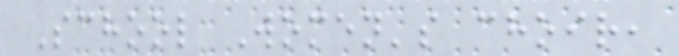School Women's choir,
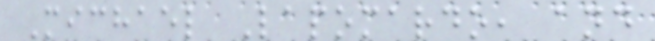Michael Lapomardo, and
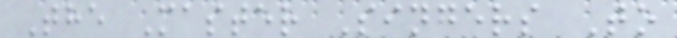The Master Singers To
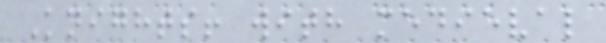Knights! with medieval
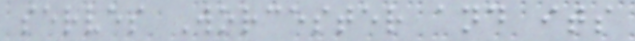serves Worcester and its
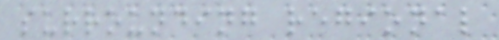surrounding regional
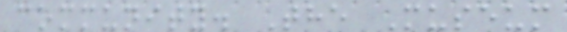community. The Museum
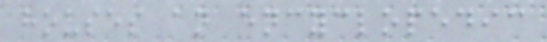houses an encyclopedic
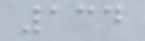134
